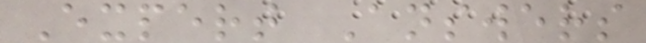Expert Answers
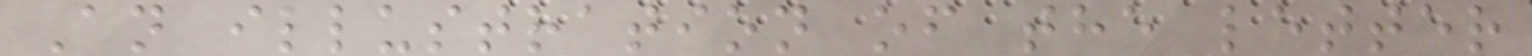An illustration of the letter
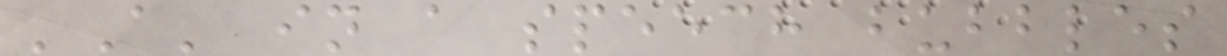'A' in a speech bubbles
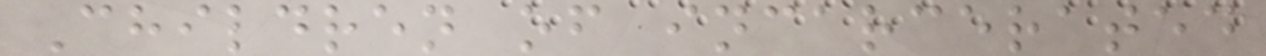Children of incarcerated
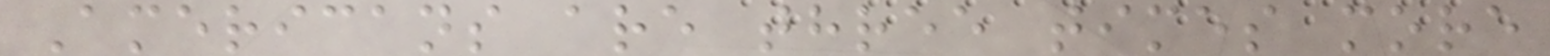Americans are three times more
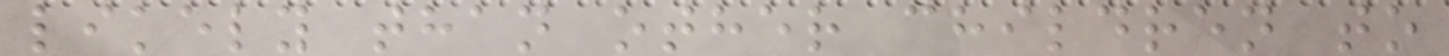likely than other children to
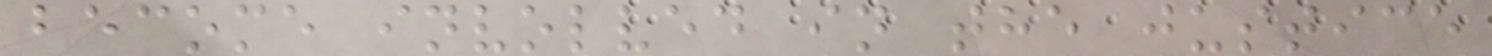become involved in the justice
